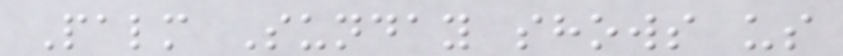Palm Sunday shows us
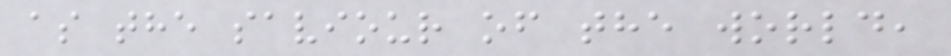as the saviour of the world,
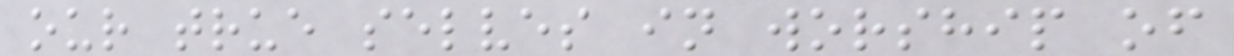our true selves in worship of
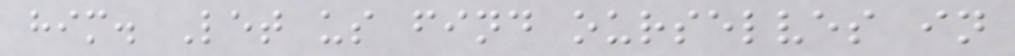him. Let us find ourselves in
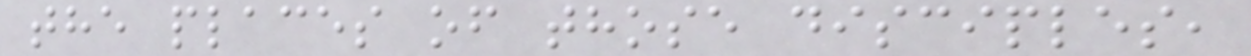the places of those disciples,
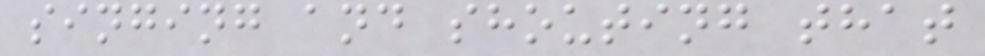singing and shouting that
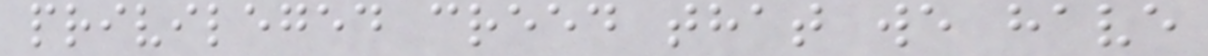privileged creed that we have
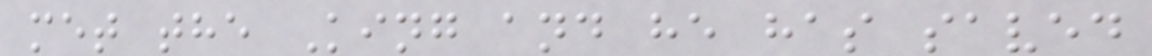met the King and he has saved
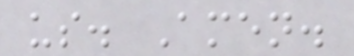us. Amen.
